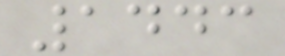1443
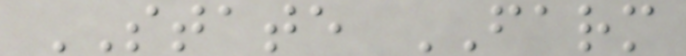STATE FARM
